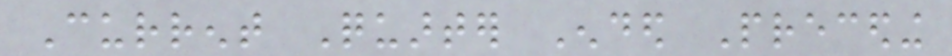Current Quarter Ended Preceding
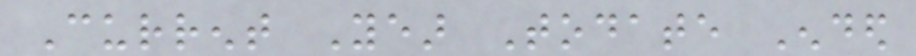Current Year Todate Ended
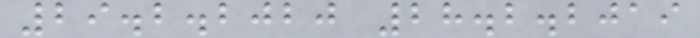29.2.2020 28.2.2019
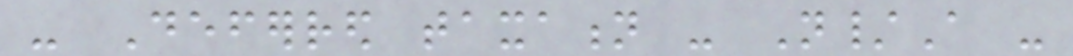- Deferred taxation - N/A -
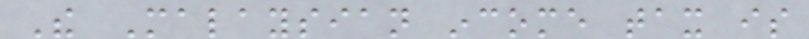The Malaysian income tax is
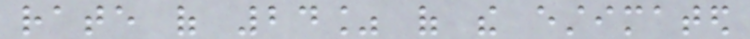rate of 24% of the estimated
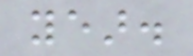year.
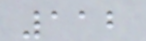112
